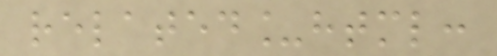related_html:
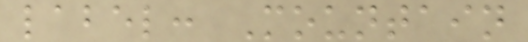label: Mountain
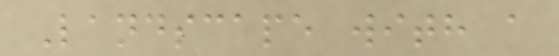Landscape with a
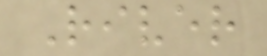River
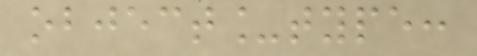object_type:
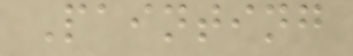Painting
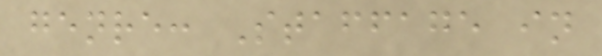genre: Staffage in
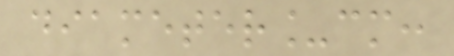diameter_cm:
